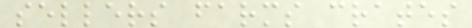sellers farms crates
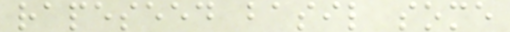rapeseed basil some
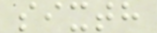sixth
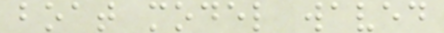boat model waved
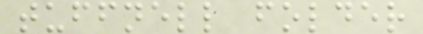tuffnell folder
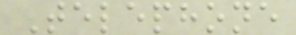Telephone
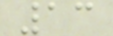13
